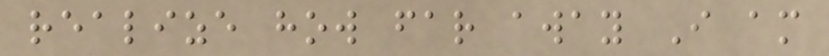realize how far away I am
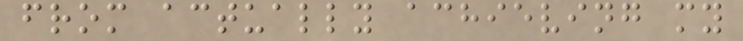from actually achieving my
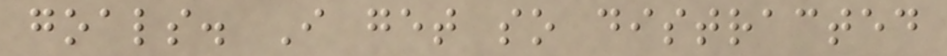goals. I get so distracted
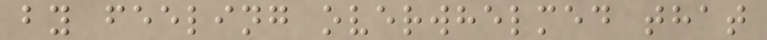by feeling overwhelmed that
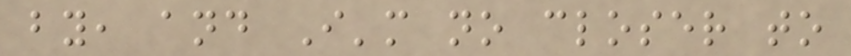by, and I'm no closer to
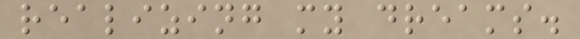realizing my dreams.
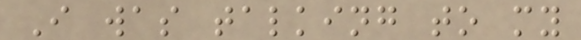I was talking to my
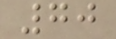70
